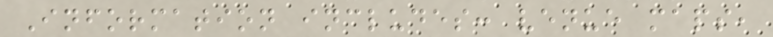Information includes: venue maps,
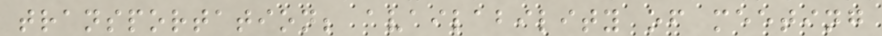transportation; availability of meeting
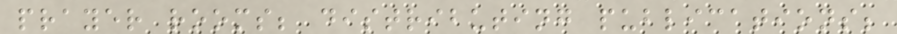prayer rooms; distributing publications;
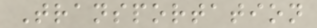Transportation
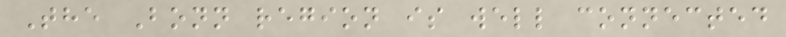The Bonn region is well connected
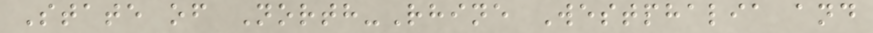State of North-Rhine Westphalia and
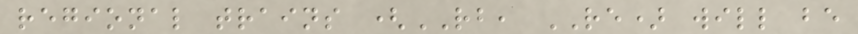regional trains (RB, RE) will be
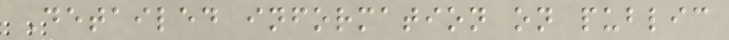Detailed information on public
